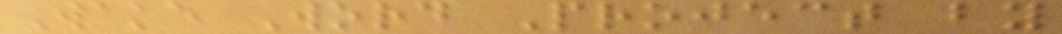Wake Word Project by
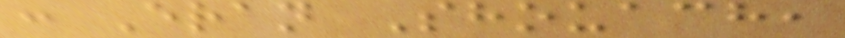: Eran Shouach,
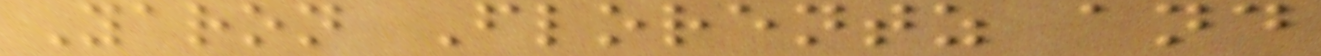Yaron Florentz and
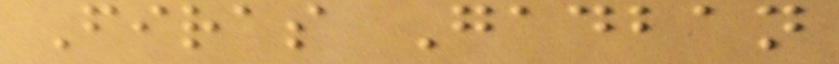Firas Gadban
